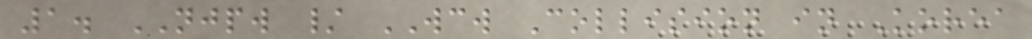1. NJPW / WCW Collision in Korea
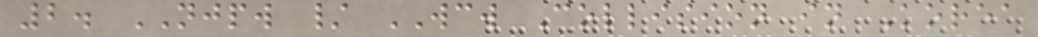2. NJPW / WCW Collision in Korea
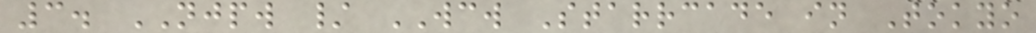3. NJPW / WCW Starrcade in Tokyo
